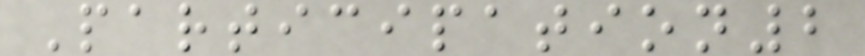Participation2
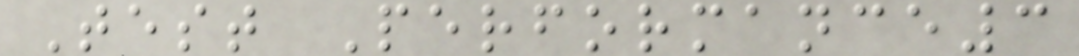Test Performance3
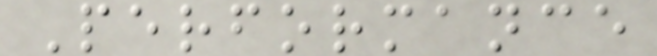Performance
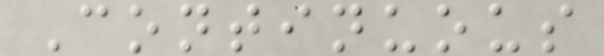Continuous
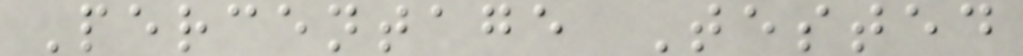Percentage Tested
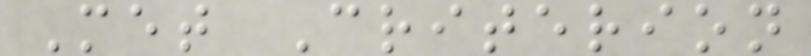Met Criterion
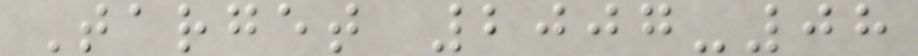Target 2007-08
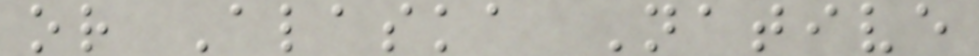or Alaska Native
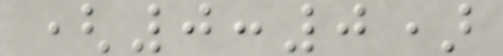(0:0)
